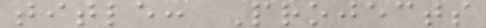title: Projects
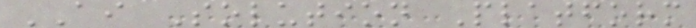AI Solution Platform
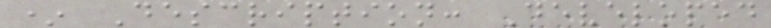* Description: Developed
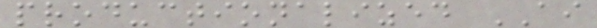productionalized AI
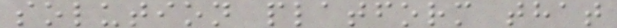solution platform that
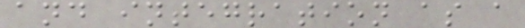and integration as a
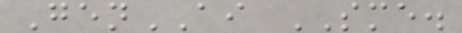GenAI SME.
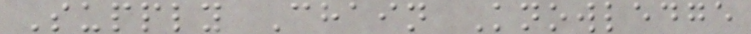Supply Chain Knowledge
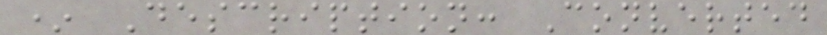* Description: Converted
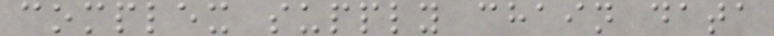complex supply chain data
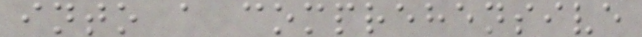into a comprehensive
